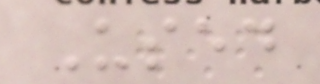Used
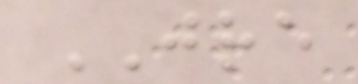JRE
